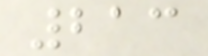213
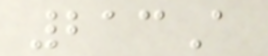213A
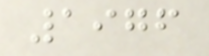1976
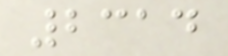2314
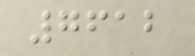7612
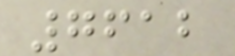7612
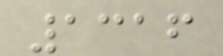1316
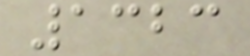1323
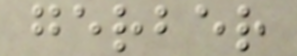gerber
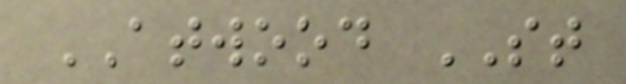ATWOOD ST
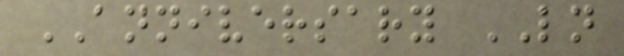ANNIVERSARY LN
